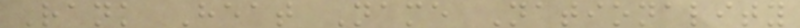Rank Heat Name Nationality
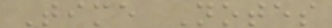Time Notes
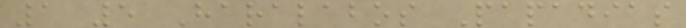1 5 Haralabos Papadias
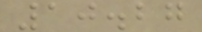10.27
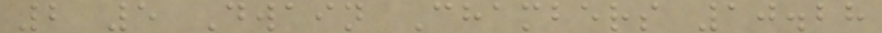2 5 Dwain Chambers 10.28
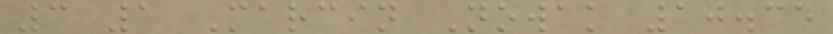3 1 Marcin Nowak 10.35
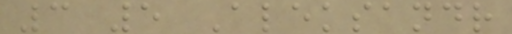3 5 Aleksandr
